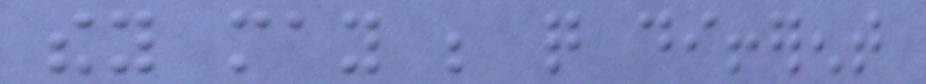they may be quite different
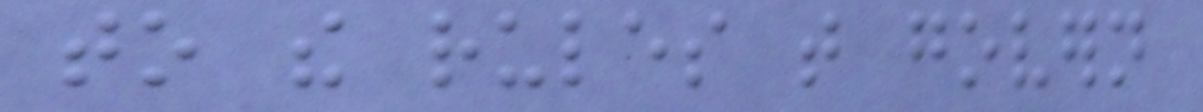to the rules that govern
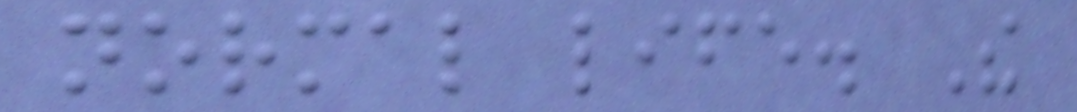normal life. The
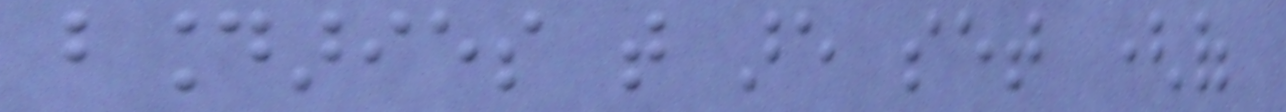boundaries that are set (of
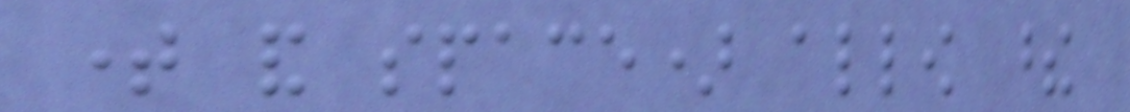time and space) allow these
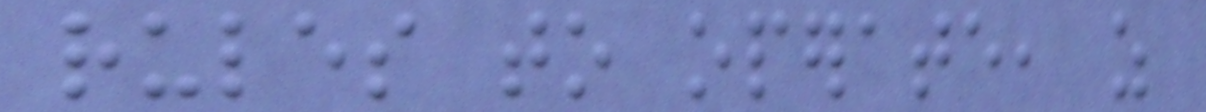rules to operate, as
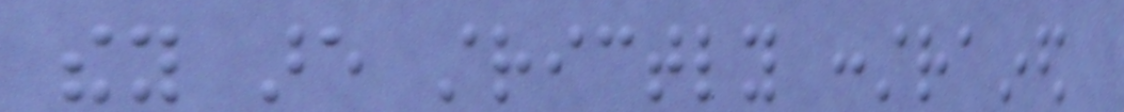they are strictly constrained
